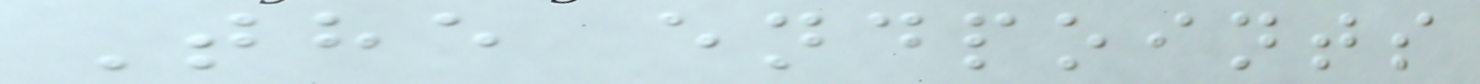The endpoints
